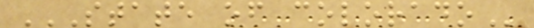STATE OF COLORADO
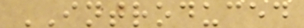INTRODUCED
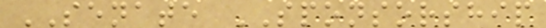SENATE SPONSORSHIP
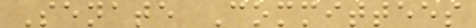Senate Committees
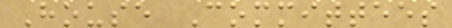House Committees
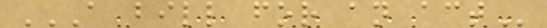A BILL FOR AN ACT
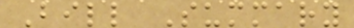Bill Summary
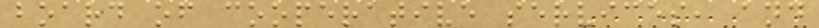board of cooperative services, and
